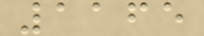1165
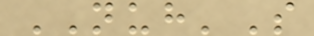NUH'S
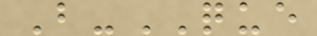B-QUE
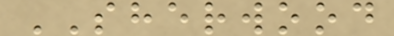SHERWOOD
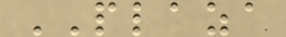PLAZA
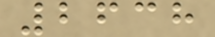2638
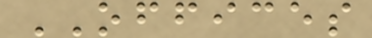OFFICES
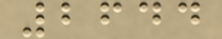2644
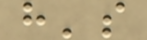h's
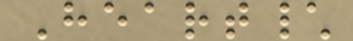Heart\
